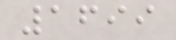1699
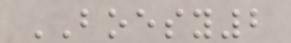BOESY2
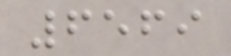6569
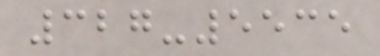327-5535
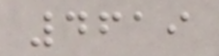4619
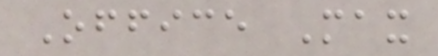Office Max
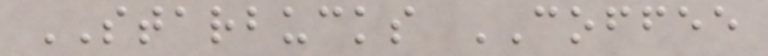STARBUCKS COFFEE
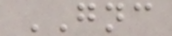GNC
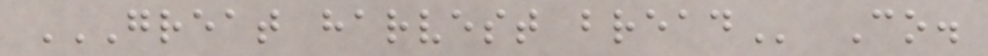GREAT HARVEST BREAD Co.
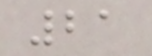21
